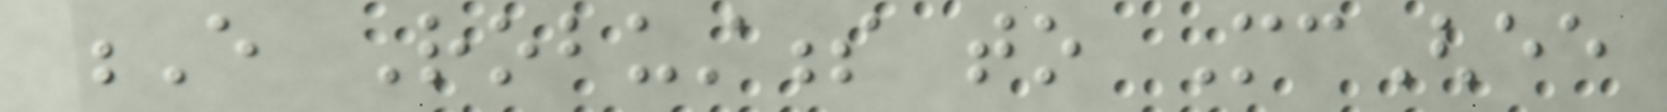E Robustness to McGhee
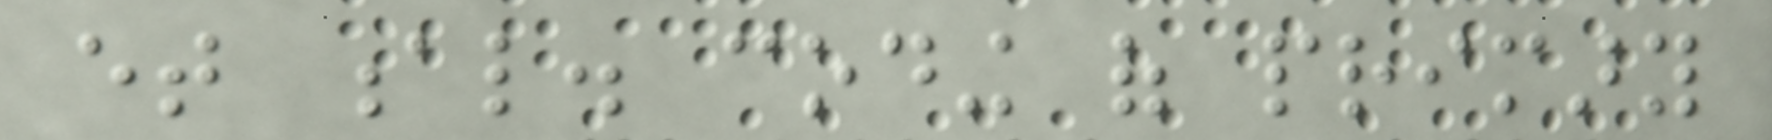et al. coding of primary
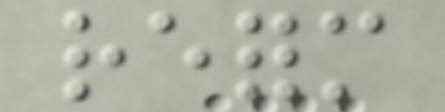reform
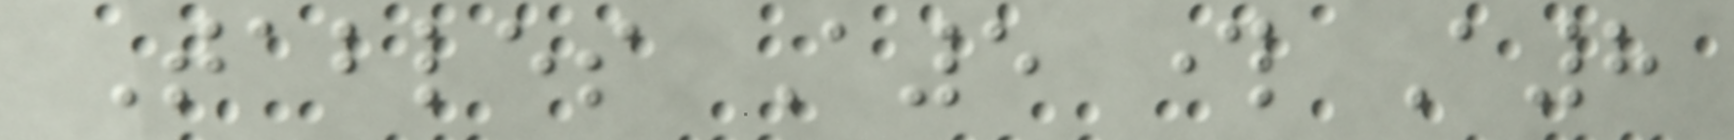Tables A5 through A8
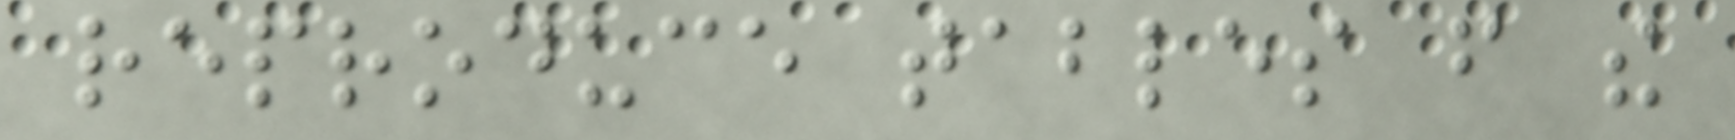reproduce tables from the
